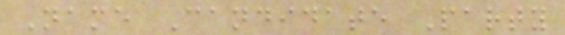Name Candidate Party
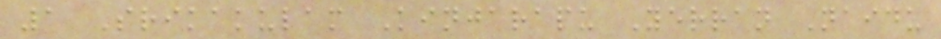1 Srikakulam Kinjarapu Yerran Naidu
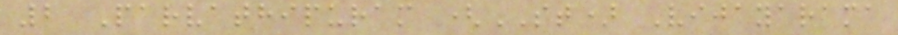2 Parvathipuram (ST) Vijayarama
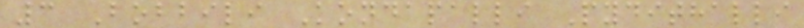3 Bobbili Kondapalli Pydithalli
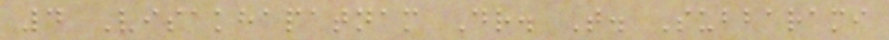4 Visakhapatnam Dr. T. Subbarami
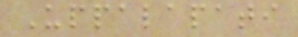Uppalapati
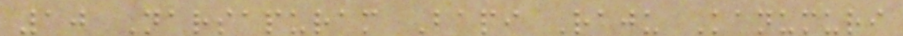10 Narsapuram Bapi Raju Kanumuri
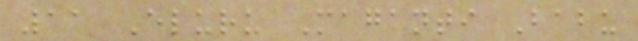11 Eluru Maganti Babu
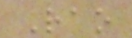Rao
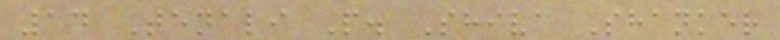14 Tenali P. Shiva Shanker
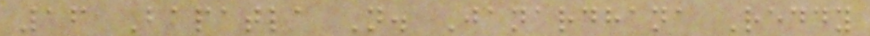16 Bapatla N. Janardhana Reddy
